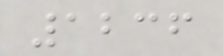1236
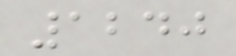1240
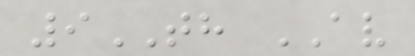9TH AV
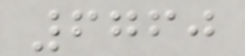6760
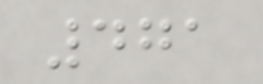471
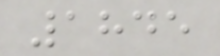1845
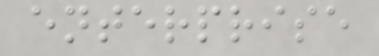enterprise
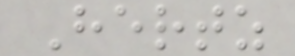Hertz
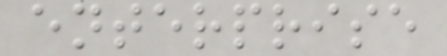enterprise
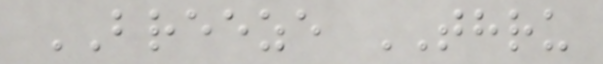BREEZE THRU
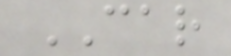CAR
